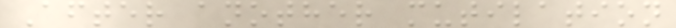After another mutilation
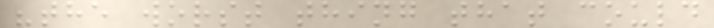"the worst thing that could
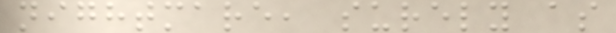nightmare, surely as
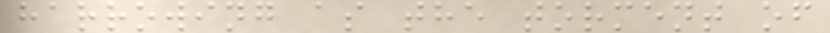harrowing as the torment of
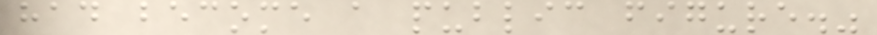had become a public figure."
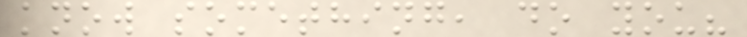know something, do you?
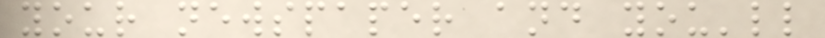your newspaper and you'll
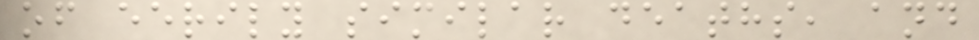of eerily similar deaths, and
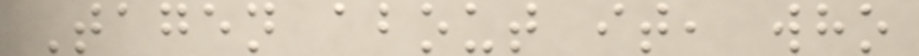Tagen about it, who
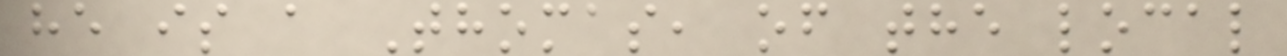he is a Thomas, of the local
